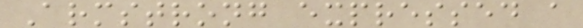Armstrong expressed a
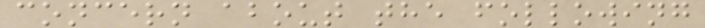concern about the following
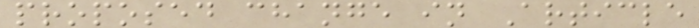proposed change in Article
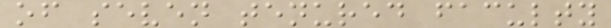of seven tenured faculty
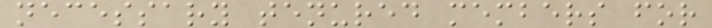necessary tenured members for
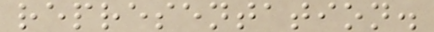representation.
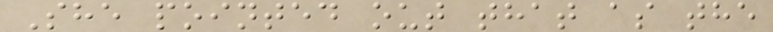She pointed out that as the
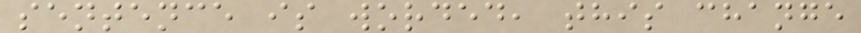sentence is worded, this change
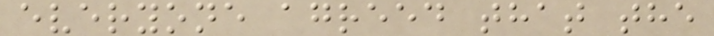everyone agreed that the
